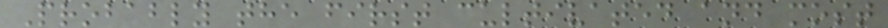Probably the first cultivated and most
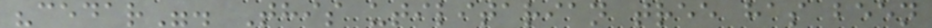"cedar". This utilitarian tree has been
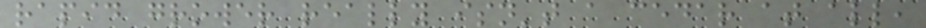rapid grower really isn't a cedar at all,
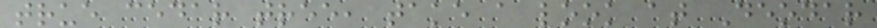true cedar tree, take a look at Deodar
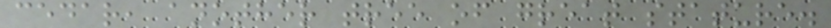cedar, another tree of great stature.
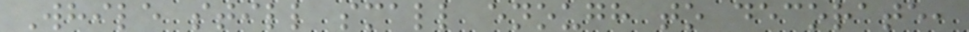While still small enough to decorate,
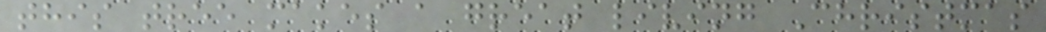this tree makes a great living Christmas
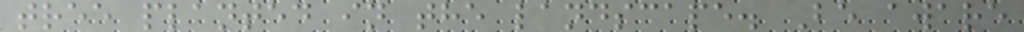tree planted in the landscape. Be aware
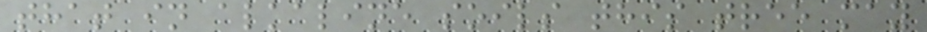that in alkaline soils this tree may
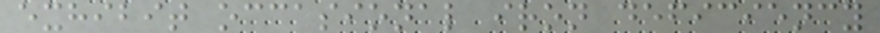exhibit occasional iron deficiency
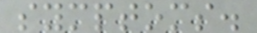symptoms.
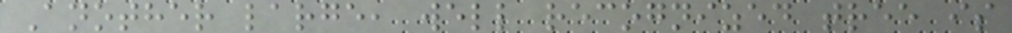Another large, well recognized tree is
